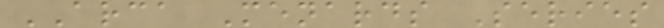ARCA Menards Series
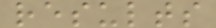results
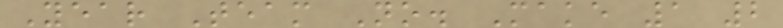Year Team No. Make 1 2
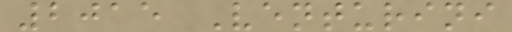2015 Venturini
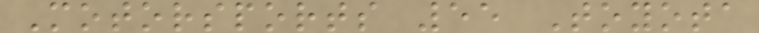Motorsports 55 Toyota
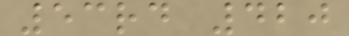53rd 420
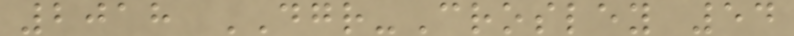2018 DGR-Crosley 54
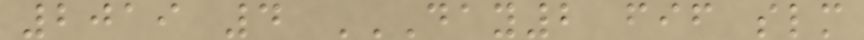2019 4 DAY2 FIF SLM
